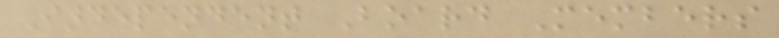Independent Board Members
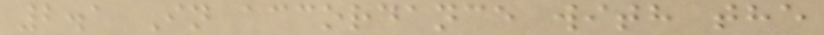2.1 In accordance with the
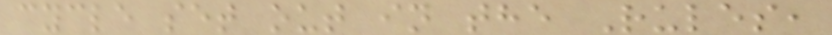cycle set out in the Rules,
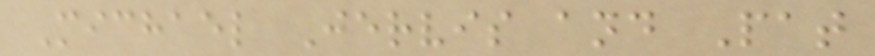Michael Jervis and Pat
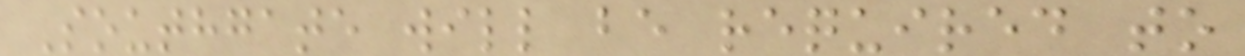Southgate will be required to
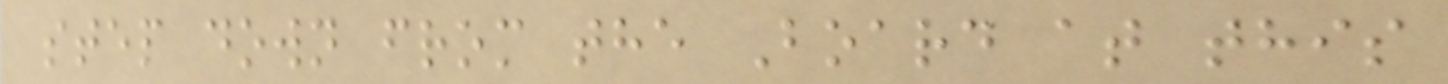step down from the Board at this
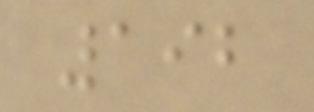192
